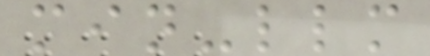min-llm
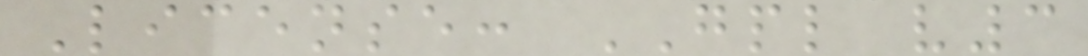License: GPL v3
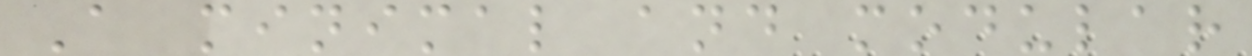A minimal and modular
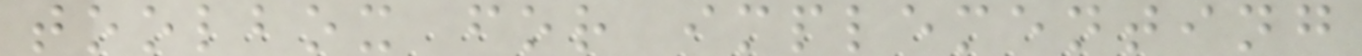toolbox for implementing
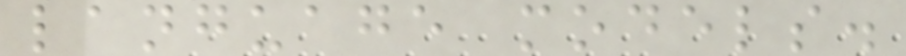language models.
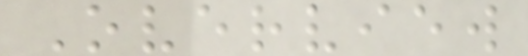Overview
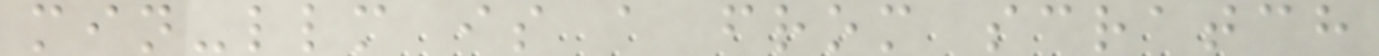min-llm is a from scratch
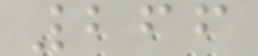266
